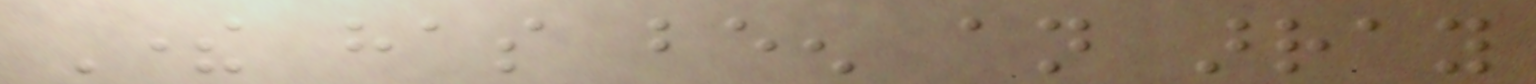There has been an array
